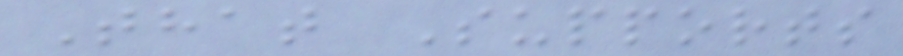That Supports
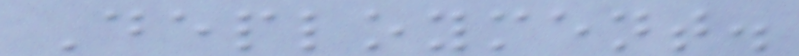Deployment.
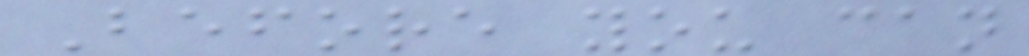Before you can
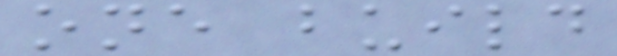one build
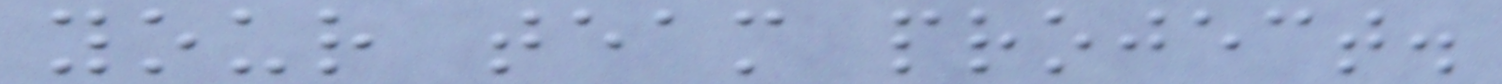your team project.
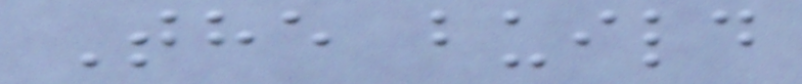The build
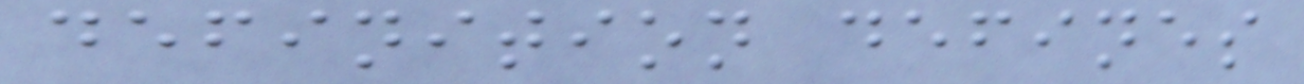definition defines
